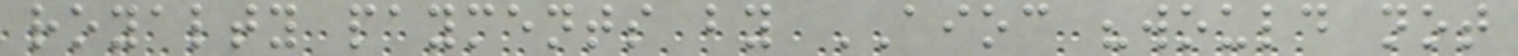royalty payments by AIOC "would not
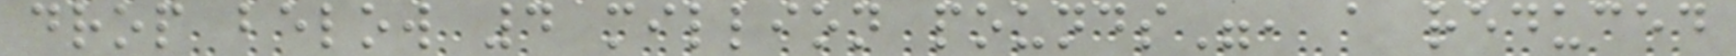drop below 4 million pounds", a reduced
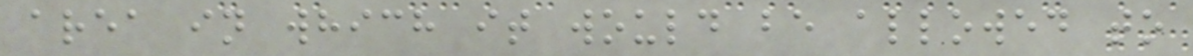area in which it would be allowed to
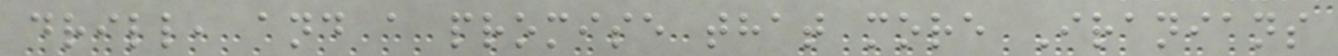drill, and a promise that more Iranians
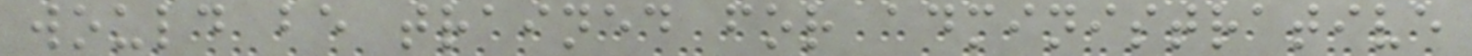would be trained for administrative
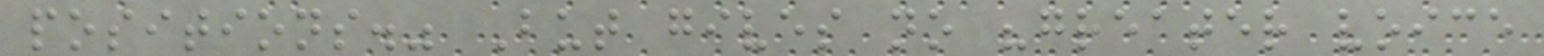positions." But gives no "greater voice
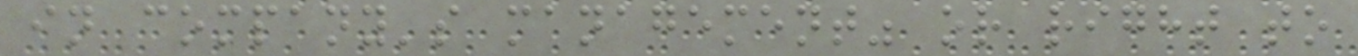in company's management" or right to
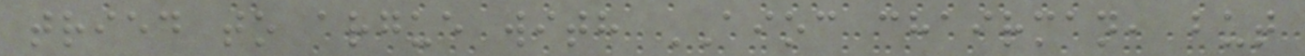tried to argue with AIOC chairman, but
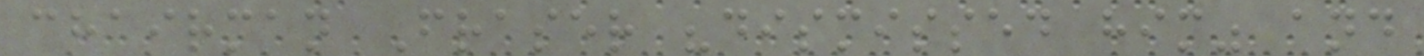chairman Fraser "dismissed him" and
